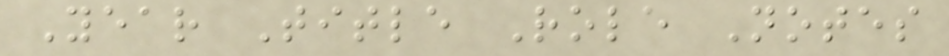Year Title Role Notes
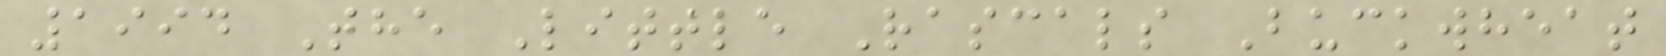1994 The Little Rascals Buckwheat
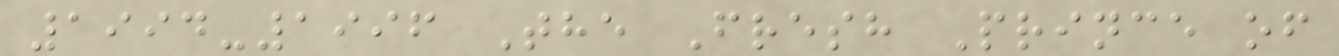1994-1996 The Fresh Prince of
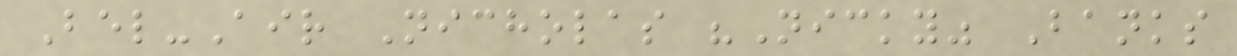Bel-Air Nicholas "Nicky" Banks
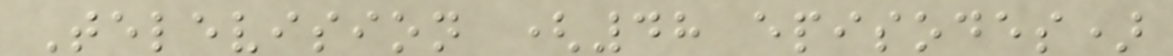Television (48 episodes)
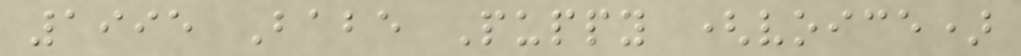1995 Babe Puppy (voice)
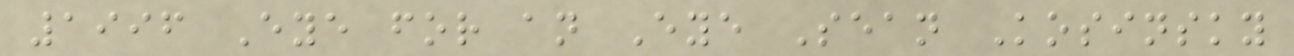1996 Eye for an Eye Sean Kosinsky
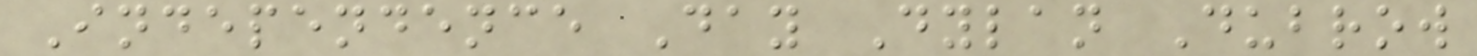Independence Day Dylan Dubrow
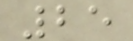25
